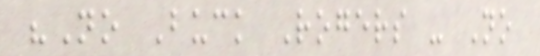"No Buck Rogers - No
